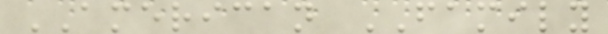AMERICAN FAMILY
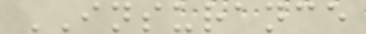INSURANCE
